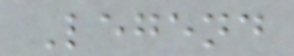Legend
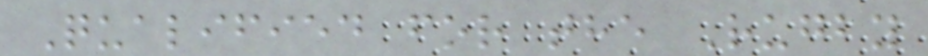Qualified for the Rugby
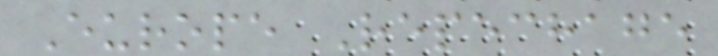Europe Repechage
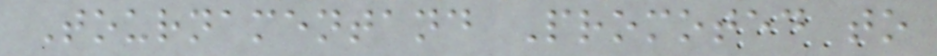Tournamentand Promoted to
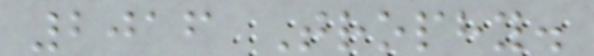2016 Trophy.
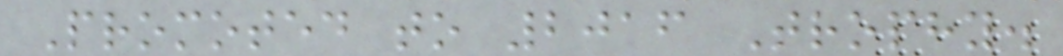Promoted to 2016 Trophy.
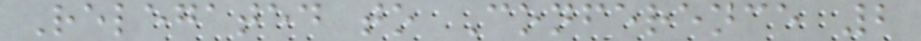Relegated to Conference 2
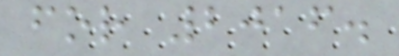for 2016.
